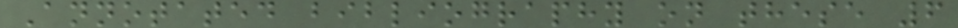Annotated bibliography on these 6
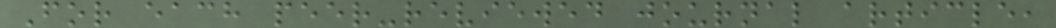For each peer-reviewed journal article,
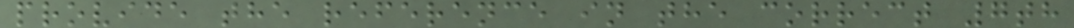provide the reference in the correct 7th
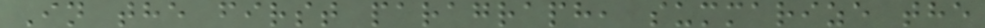In the first paragraph, summarize the
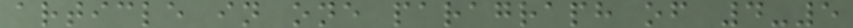article in one paragraph of 4-5
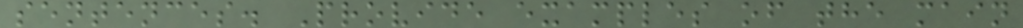sentences. Provide examples of the main
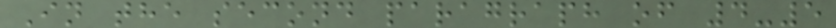In the second paragraph of 4-5
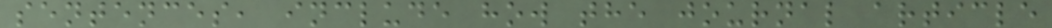sentences, include how the journal article
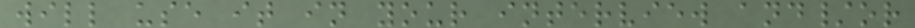will use it in your interview and/or
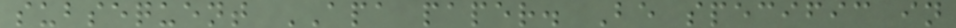subsequent APA paper. Be specific in
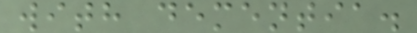with dementia.
